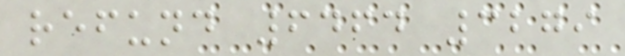refund 6464 3279
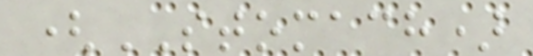(STOMACH)
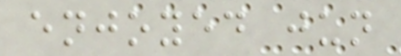enjoyed jun
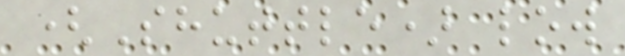(Shuttle) low
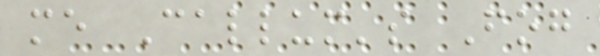me Callum's Fog
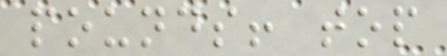pounds! top
